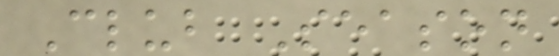Club Season
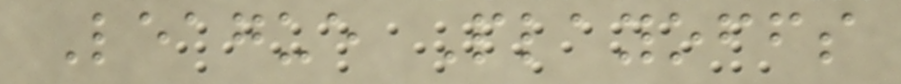League Playoffs
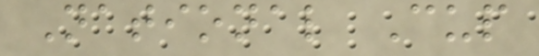National Cup
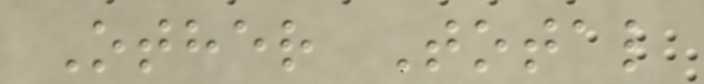Other Total
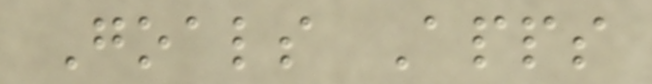Goals Apps
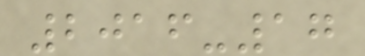2016-17
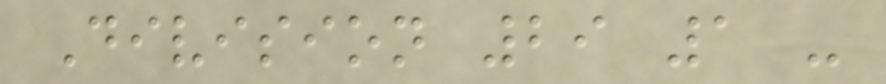Division 29 1 -
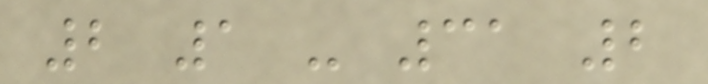2 1 - 31 2
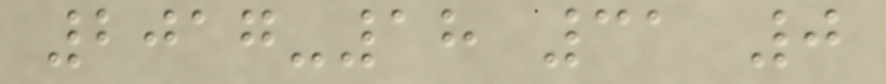2017-18 31 0
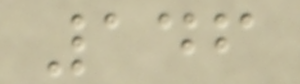146
